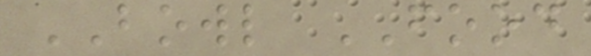BOWL FOOD
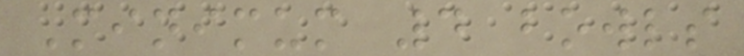Minimum 4 bowls
